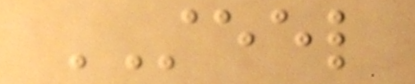STEEL
